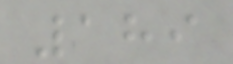189
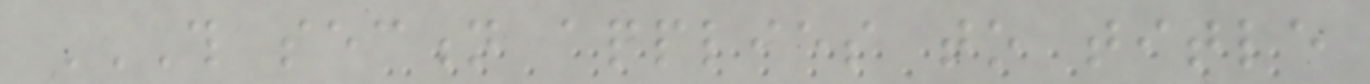THIS SECTION APPLIES TO TITLE
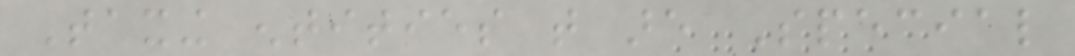Taxing entities that are Special
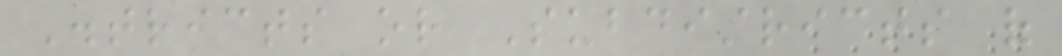Districts or Subdistricts of
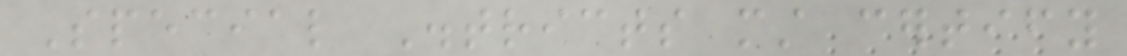Special Districts must certify
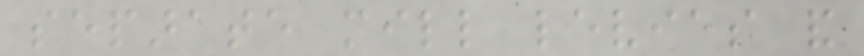separate mill levies and
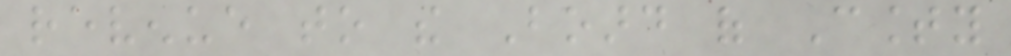revenue to the Board of County
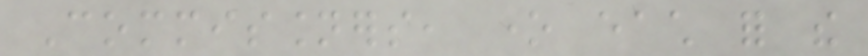Commissioners, one each for the
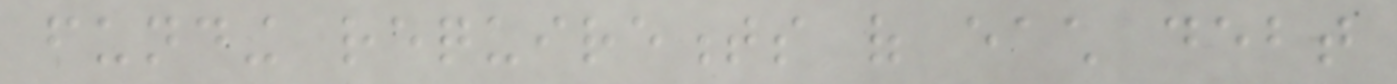funding requirements of each debt
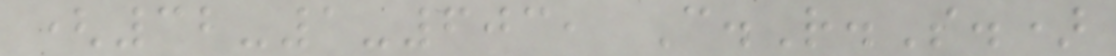(32-1-603, C.R.S.)
